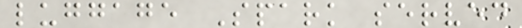luggage Spark served
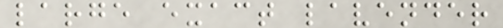large exact lavender
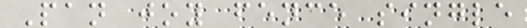Pan joy fence single
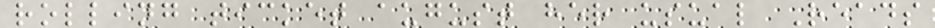rolling ticket august her usual Reads
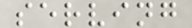serving
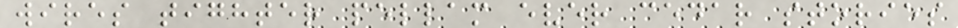wires tighter pellam ever cedar stories
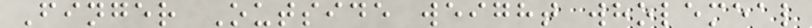Finger Outside weight wholemeal
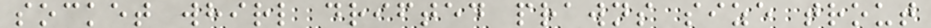socket whirl drifted prawns size trout
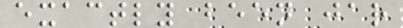exactly been jar
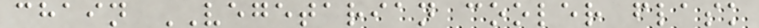chain VEGETARIAN cooler flask
